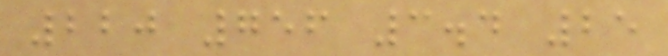220 756 3.4 25
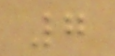7
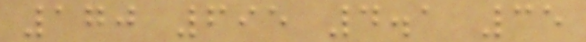170 695 4.1 35
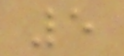5
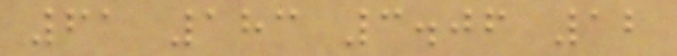61 183 3.06 12
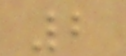2
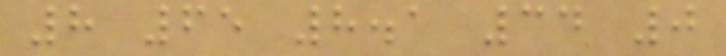8 65 8.1 34 0
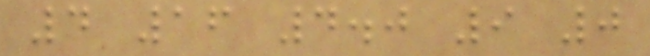4 16 4.0 9 0
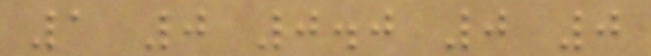1 0 0.0 0 0
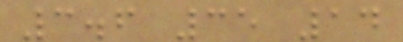3.6 35 14
